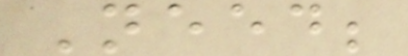Need;
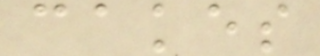cakes
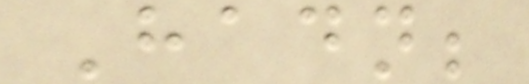Hadn;
